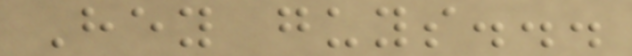Hey guys...
